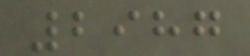2987
